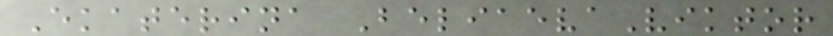Ekaterina BeliaevaViktor
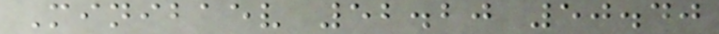Minibaev 52.20 50.40
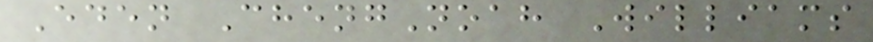Eden ChengNoah Williams
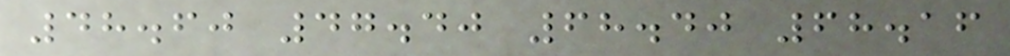48.60 47.40 68.40 68.16
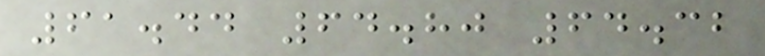61.44 64.80 64.32
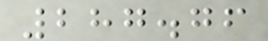287.76
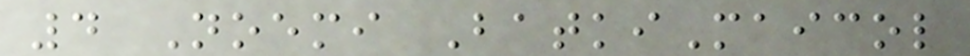4 Noemi BatkiMaicol
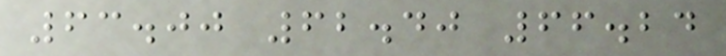63.00 62.40 66.24
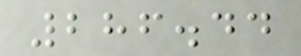286.44
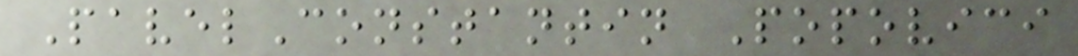PavelConstantin Popovici
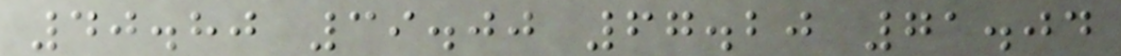40.80 39.00 67.20 71.04
